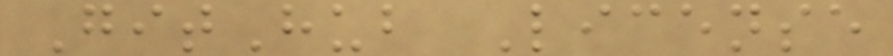GitHub License
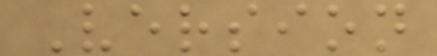Version
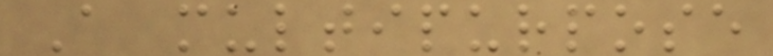A multipurpose
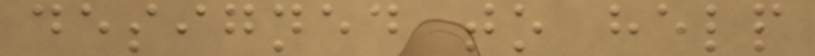designed to help
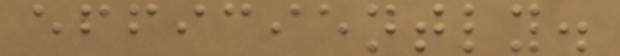efficiently.
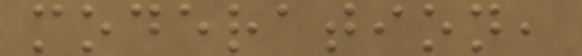moderation,
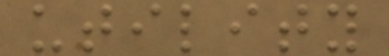utility
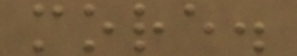more.
